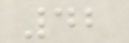42
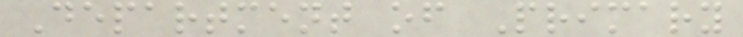Department of Primary
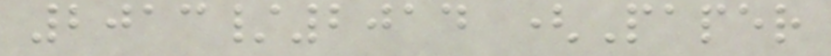2013/2014 (Paper
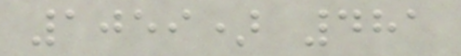1059) 481
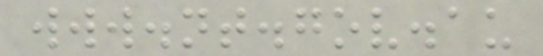www.nt.gov.au
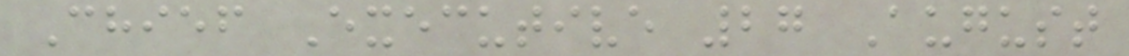Chief Executive 27 August
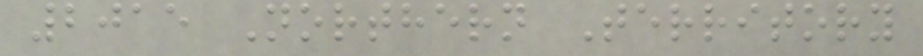2015 Northern Territory
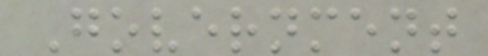Government
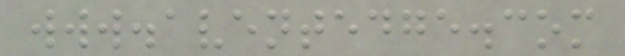www.aventedge.com
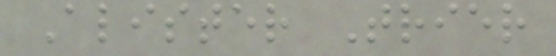Alister Trier
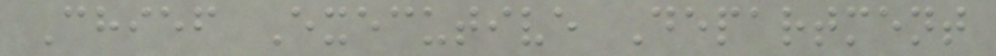Chief Executive Department
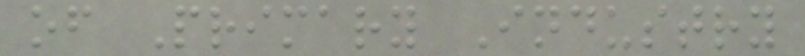of Primary Industry
